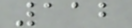112
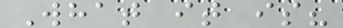What it is?
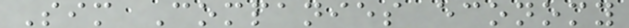Sim Companies economy
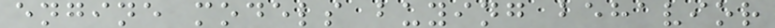engine models buying behavior
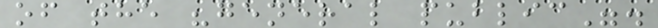of the "general public".
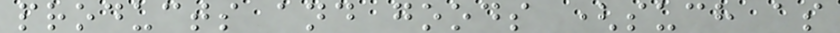products and goods (such as
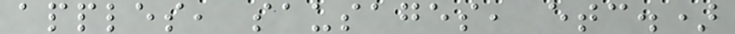apples, sausages, etc.)
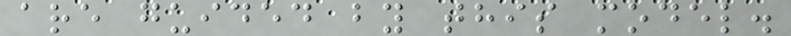are guided by this model.
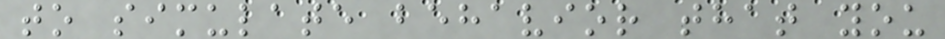to simulate behavior that you
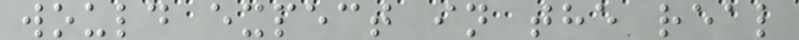would expect in the real
